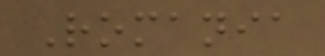Romania
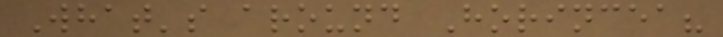What's around Horincea?
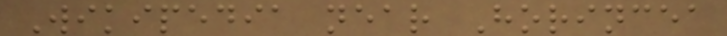Wikipedia near Horincea
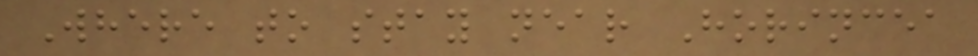Where to stay near Horincea
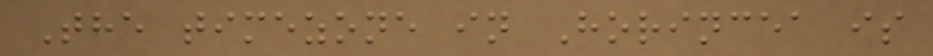The timezone in Horincea is
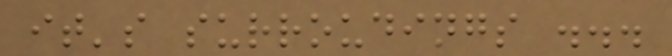it's surroudings ...
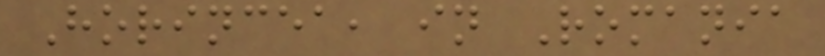Horincea, in Romania
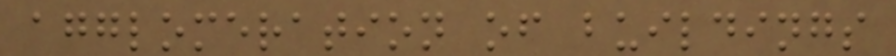agglomeration of buildings
